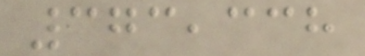373,338
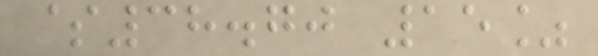$38.70 15%
